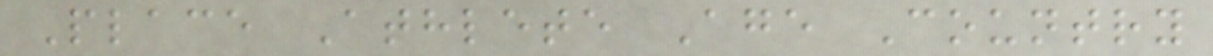Place Athlete Age Country
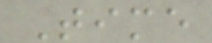Time
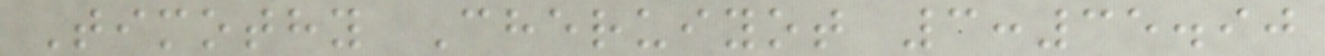Timothy Cheruiyot 3:35.90
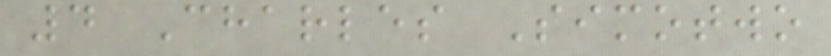4 Charles Simotwo
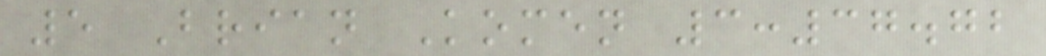5 Brian Komen 3:37.72
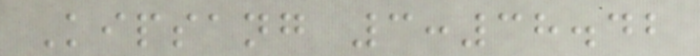Kipsang 3:38.42
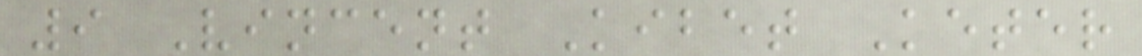9 Vincent Kibet Keter
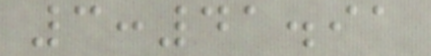3:41.91
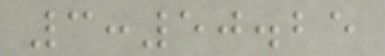3:50.25
